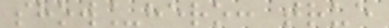show_hero: true
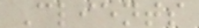Clients
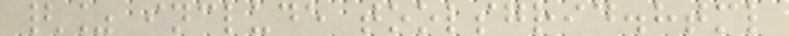{% include toolsgrid.html
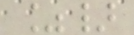%}
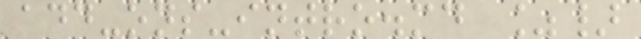add-ons-intro.md %}
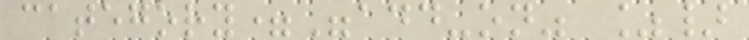category="add-on" %}
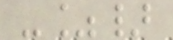-%}
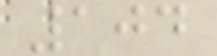104
